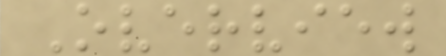Overview
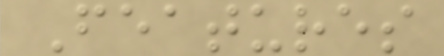Features
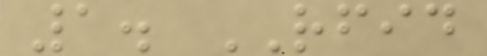1. RFID
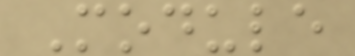Module
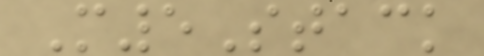M5Stack
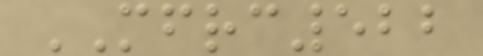MFRC522
